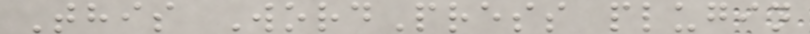This WordPress plugin
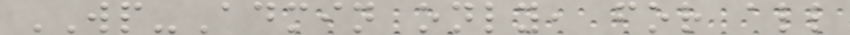WP-Admin only, for all
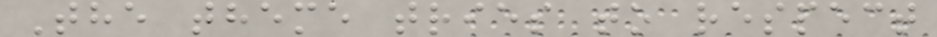The theme tries to respect
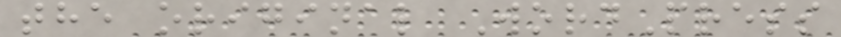the original WordPress
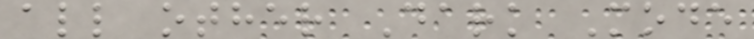all other Dark Mode
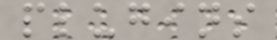plugins
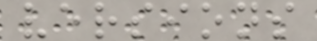versions
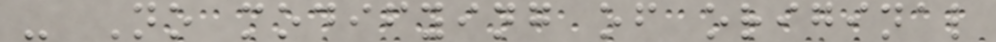- No modifying of original
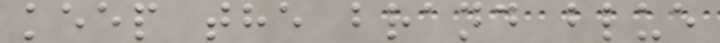keep the brand blue
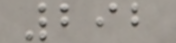292
